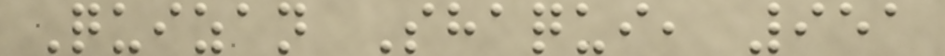Quizan Shaqui, 951
